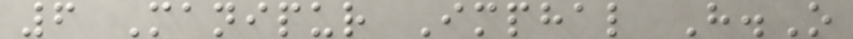6 Manipur Imphal H.O
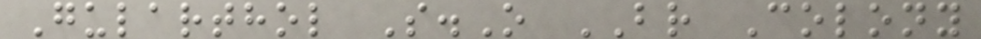Gularthol S.O BR Colony
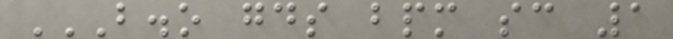B.O GDS BPM SC 1
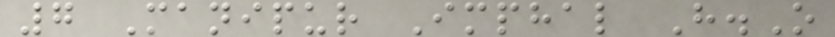7 Manipur Imphal H.O
